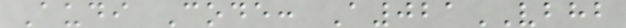Audi Code: A021VBHB
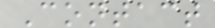Contact
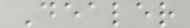Dealer
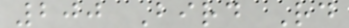200 Bird Rd
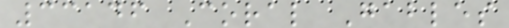33146 Coral Gables
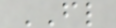FL
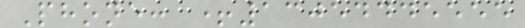Phone: +13054445555
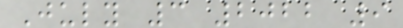July 3 2022 9
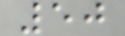50
